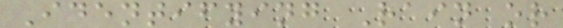Identifying Rain or
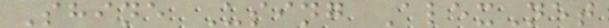Shine Using AlexNet
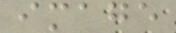image
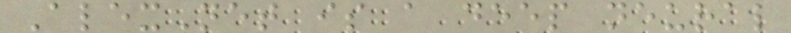AlexNet is a deep neural
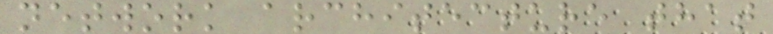network architecture that
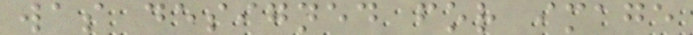was designed for image
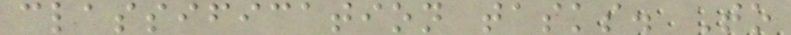classification tasks. To
